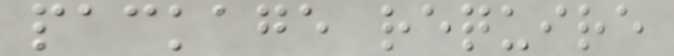package require
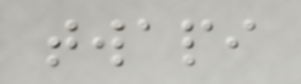twapi
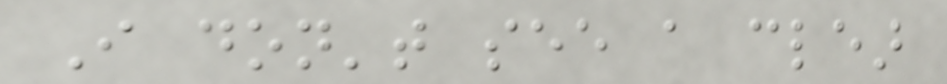I don't see a clear
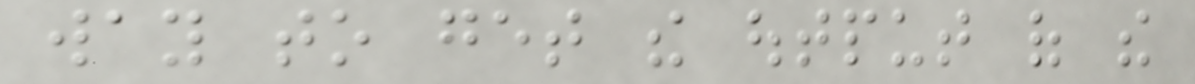way to get the output of the
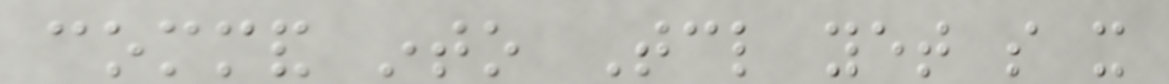command into Tcl yet so it
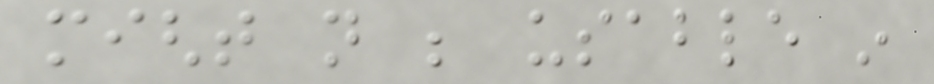might not be usable in
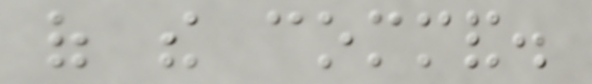of the command.
